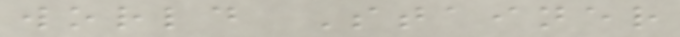world Stainer
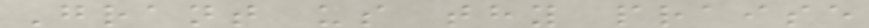Grant us thy praise
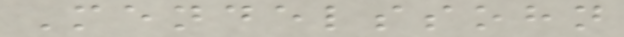Mendelssohn
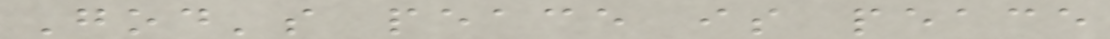God's peace is peace
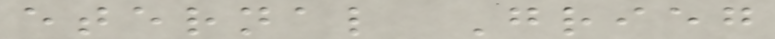eternal Grieg
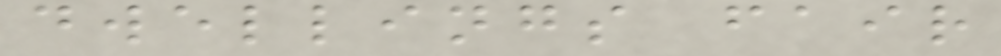dwellings fair
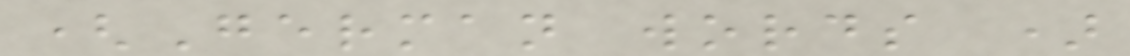(German words )
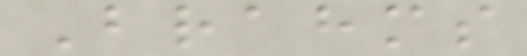Brahms
